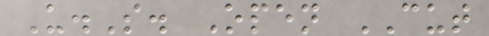U.S. Open CUT
